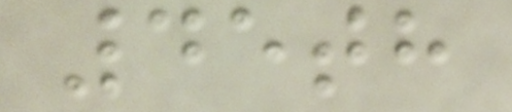45th
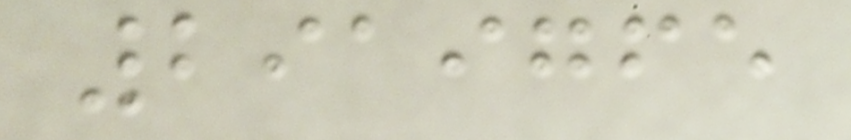2919765
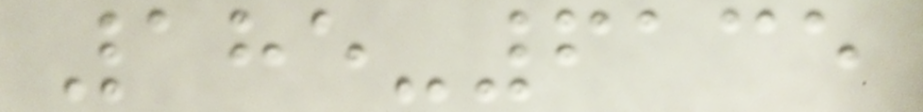185-6135
